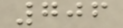706
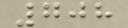708
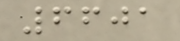6601
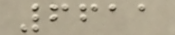6611
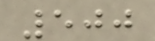500
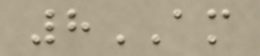8AM
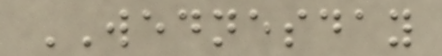WEDNESDAY
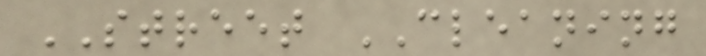STREET CLEANING
